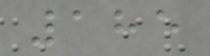185
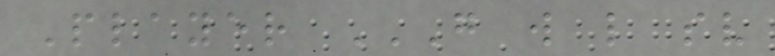Player G W L SV
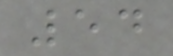54
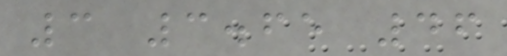3 3.65 46
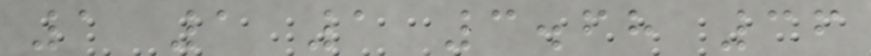1 1 1 3.68 36
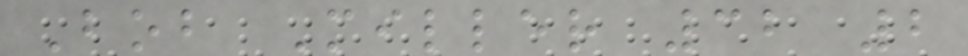Bob Miller 32 2
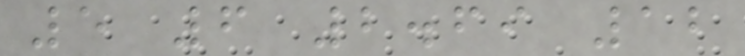5 6 2.69 12
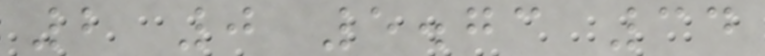2 0 5.73 34
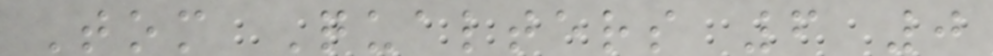Tom Qualters 6 0
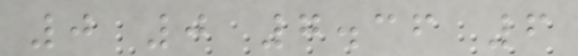0 0 7.36 6
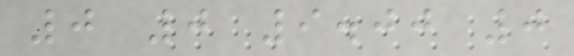0 0 9.00 0
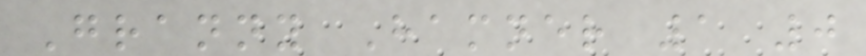Granny Hamner 1 0
